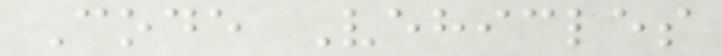Code Vehicles
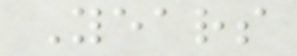Years
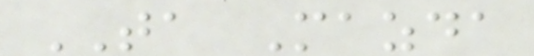TA Mazda
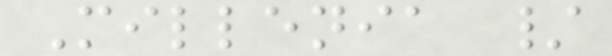Millenia /
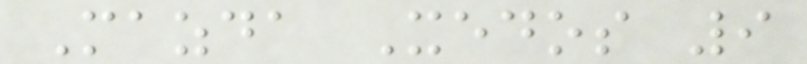Mazda Xedos 9
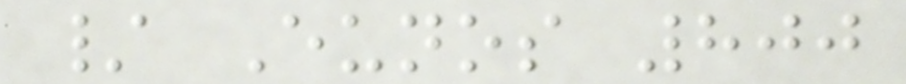/ Eunos 800
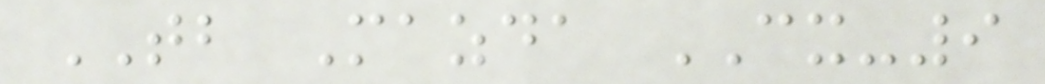TB Mazda CX-9
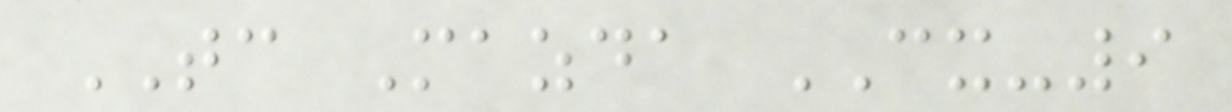TC Mazda CX-9
